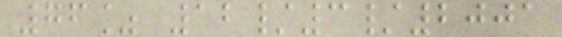76% 12/3/2001
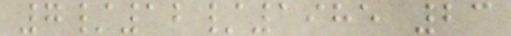7/12/1985 23
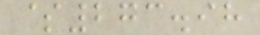$273.98
